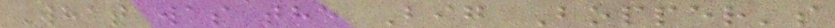What was the Big Bopper's
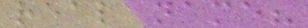real name?
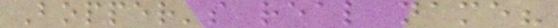Bopper's real name?
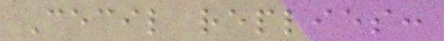Cecil replies:
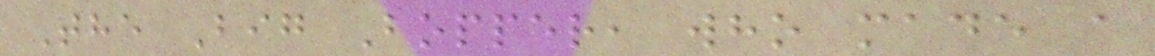The Big Bopper, who made a
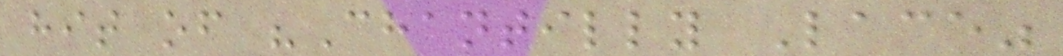hit of "Chantilly Lace"
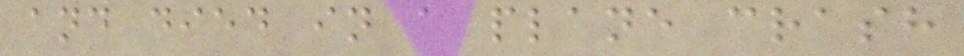and died in a plane crash
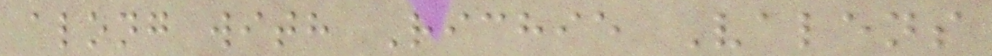along with Richie Valens
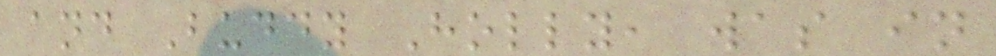and Buddy Holly, was in
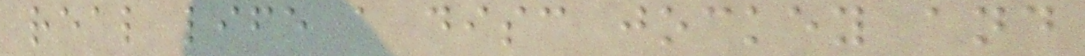real life a disc jockey and
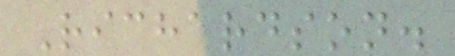Richardson.
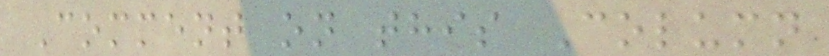Comment on this Column
